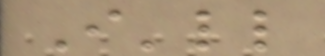I'll
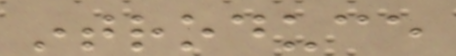introduce
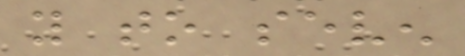you to seven
